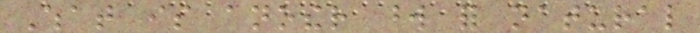What is another word for natural
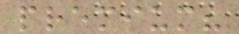premium?
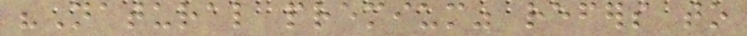"Natural premium" refers to
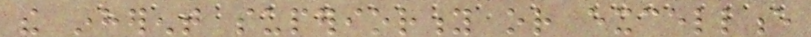the inherent superiority or excellence
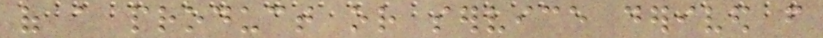of a product or service derived from
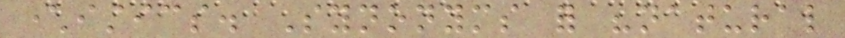characteristics. Synonyms for "natural
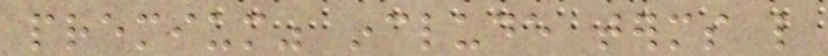premium" include terms like
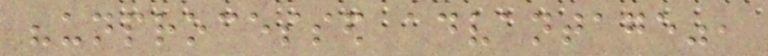"unprocessed advantage",
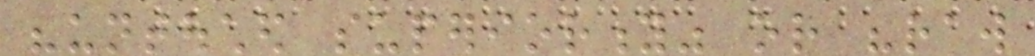"untouched superiority" or "raw
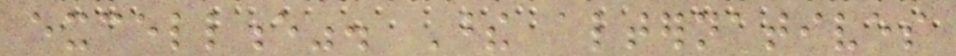excellence". These alternatives
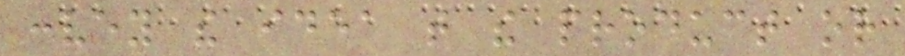convey the idea that the product or
